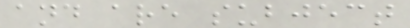and are subject
